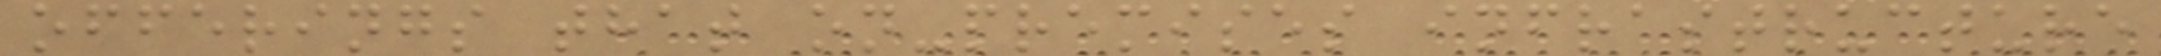offerings that on-premises infrastructure
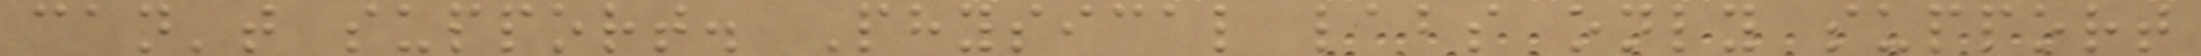can't support. Physical labs only support
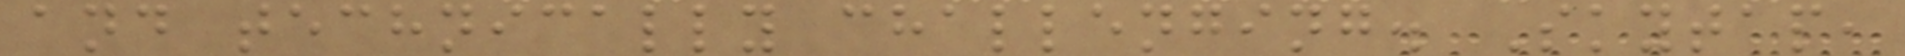and technically challenging. Skytap,
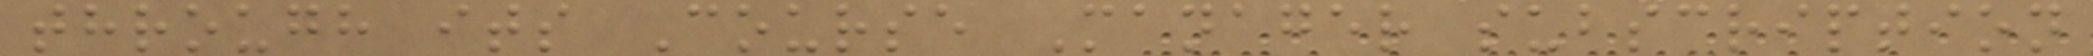through its Course Manager subscription
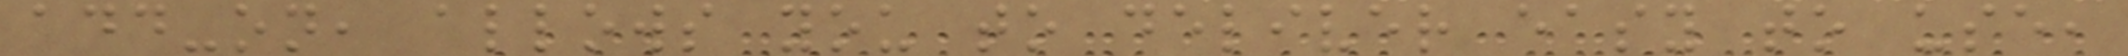add-on, allows you to deliver easy to use,
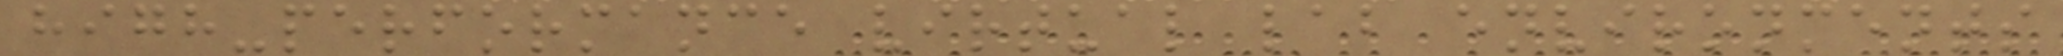high-performance virtual lab environments
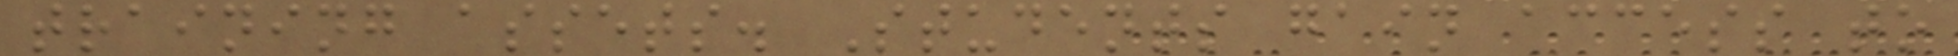training assets. Students gain access to
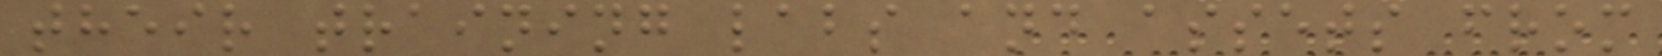their training labs and assets from
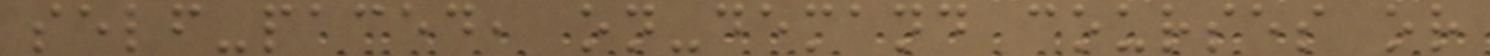self-paced, on-demand courses or
